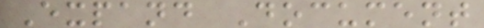Expand Document
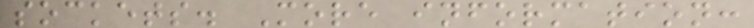sockets. More information:
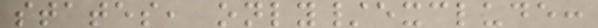states, only/exclude:
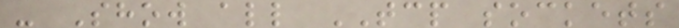- Show all TCP sockets
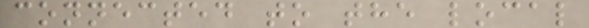connected to the local
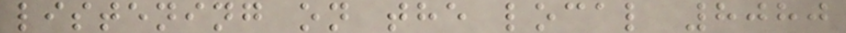listening on the local 8080
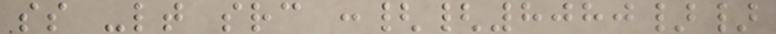ss -lt src :{{8080}}
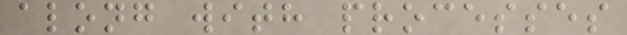along with processes
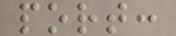port:
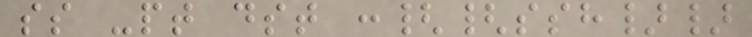ss -pt dst :{{ssh}}
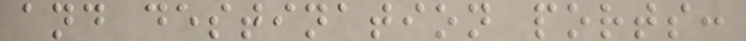and destination ports:
